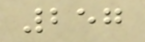257
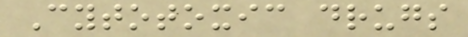Cytotoxic drugs
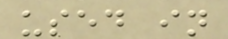used in
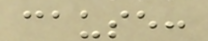cause:
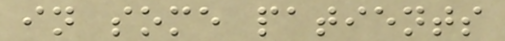in some patients
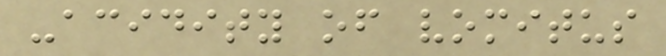-acidity of vomitus
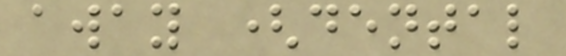away (dental
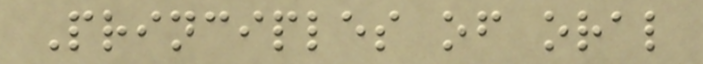Principles of oral
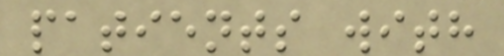patients with
